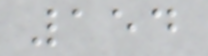154
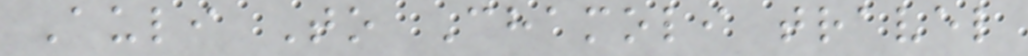Auli To Chamoli travel
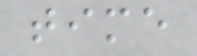time
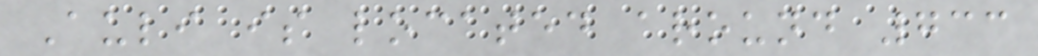Auli is located around 733
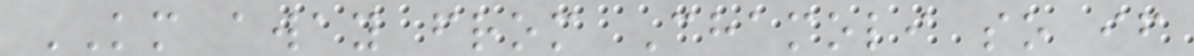KM away from Chamoli so if
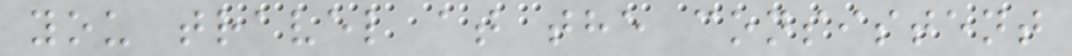you travel at the consistent
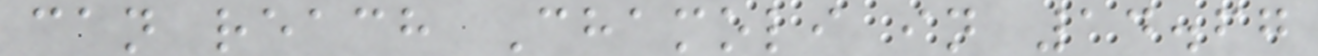can reach Chamoli in 14.67
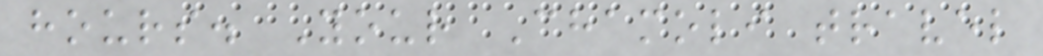hours. Your Chamoli travel
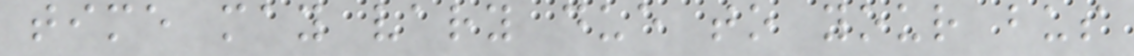time may vary due to your bus
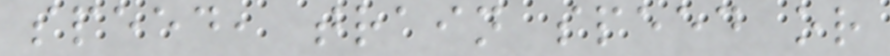speed, train speed or
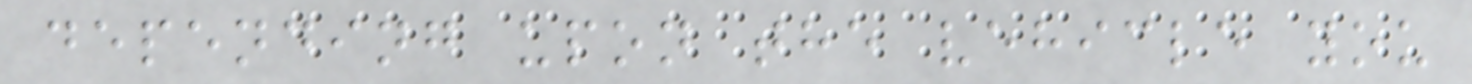depending upon the vehicle you
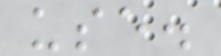use.
